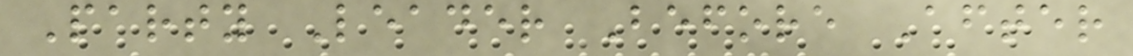Party Leader Before After
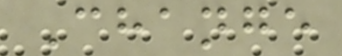Change
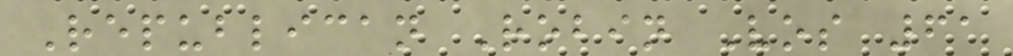Republican Robin Vos 61
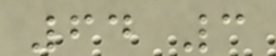64 3
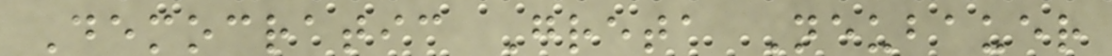Democratic Greta Neubauer
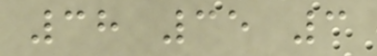38 35 3
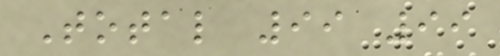Total 99 99
